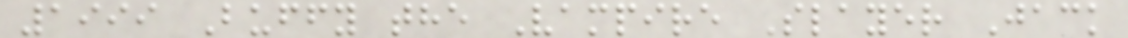1999 Buffy the Vampire Slayer Jack
